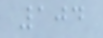104
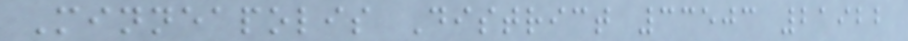Minneapolis District 33503 21922
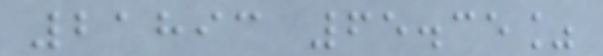21893 65.35%
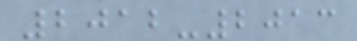2012-2013
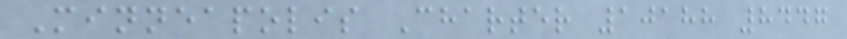Minneapolis Charter 10188 8447
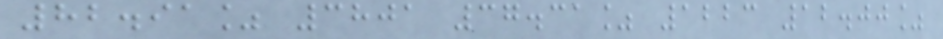82.91% 3801 37.31% 1223 12.00%
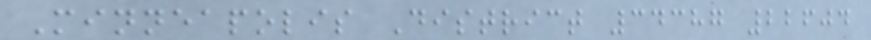Minneapolis District 34387 22604
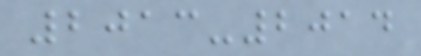2013-2014
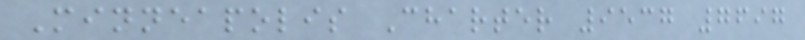Minneapolis Charter 9537 7697
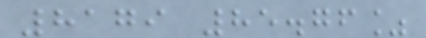8179 85.76%
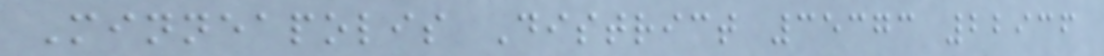Minneapolis District 35373 22936
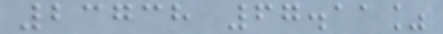23738 67.11%
